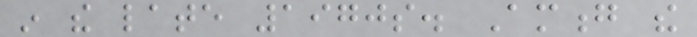in the late 1970s. Among the
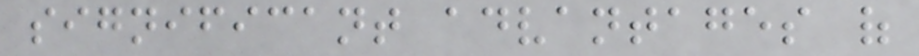significant advantages of
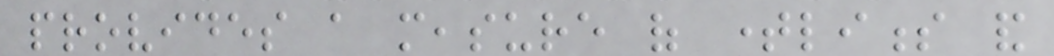provides a measure of timeliness and
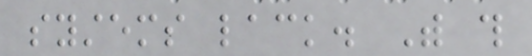systems lack. With this
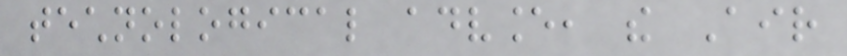technological advance, the Air
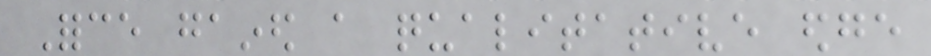Force gained a qualitative edge
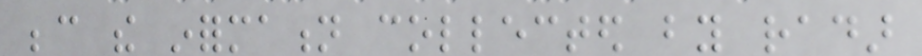because the information collected by radar
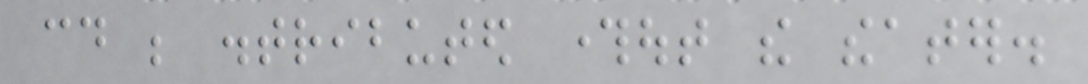could be distributed throughout the theater.
